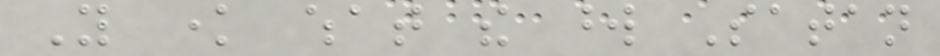You know what the word Satan
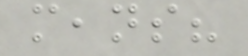means?
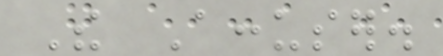The Accuser.
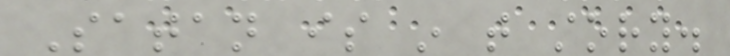Satan is in that story.
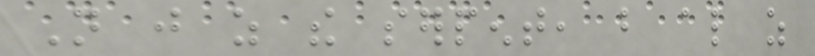Not just as the serpent, but also as
